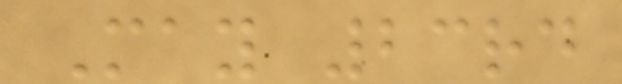May 23rd
